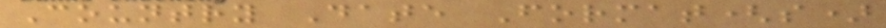Country Date Format(s)
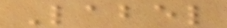Label
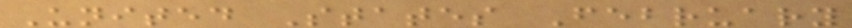United States February
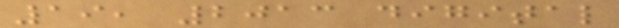19, 2013 digital
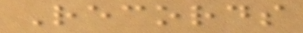Records
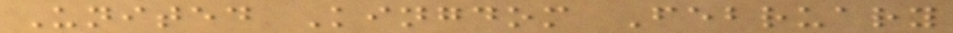United Kingdom February
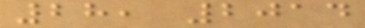28, 2014
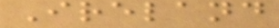Ireland
